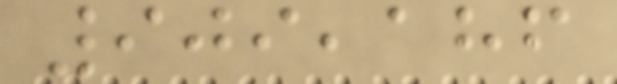909,186
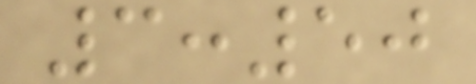3:50
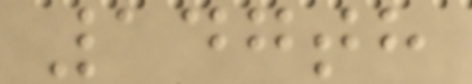147th
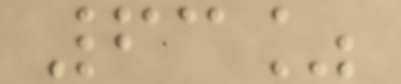63%
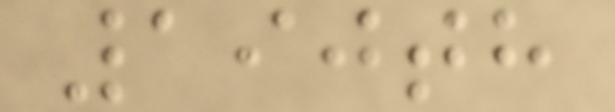190th
